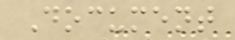Document
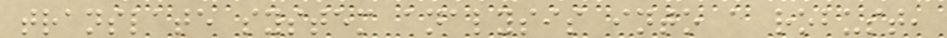translate system analysis into a robust,
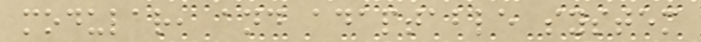modular, and adaptable system
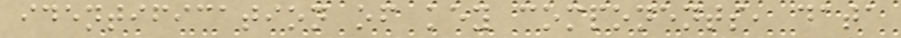identification of key components, data
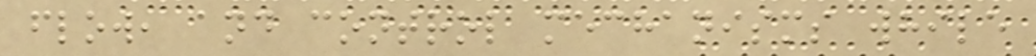flow, and control mechanisms while
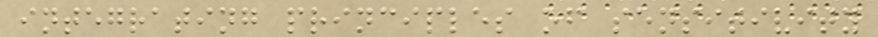integrating principles of sensitivity
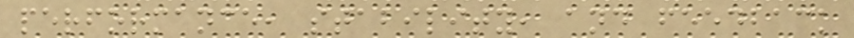performance, stability, and feedback
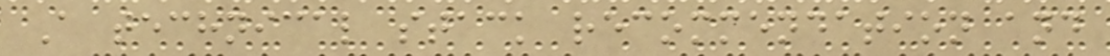A technical stack recommendation and
